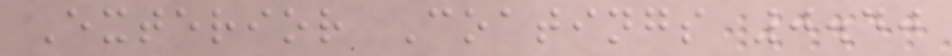Exterior Coatings 0.40
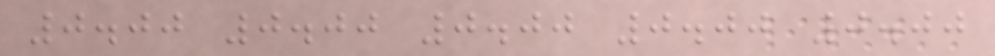0.00 0.00 0.00 0.00 0.00
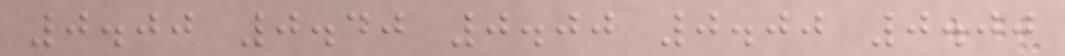0.00 0.40 0.00 0.00 0.00
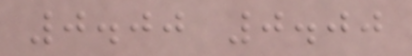0.00 0.00
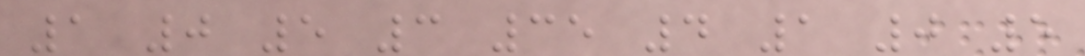1 0 5 3 35 4 1 0 5
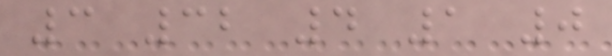3 32 4 1 0
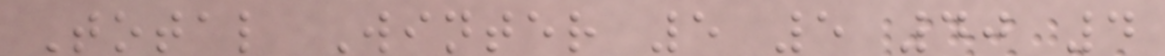Total Winter 5 5 40 4
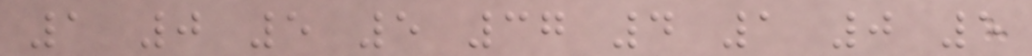1 0 5 5 37 4 1 0 5
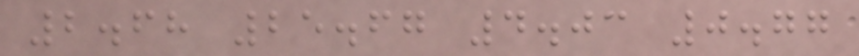2.68 25.67 4.03 0.77
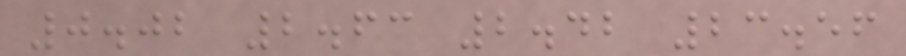0.02 2.63 2.42 23.56
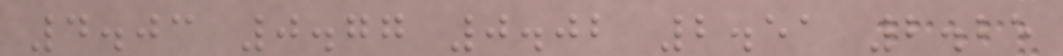4.03 0.77 0.02 2.51 2.25
